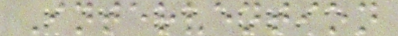Intervention
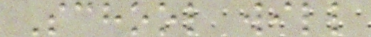School will
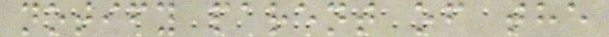notify parent of the
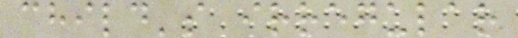child's irregular
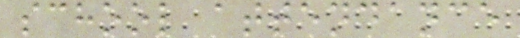school attendance
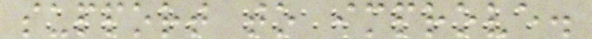support to improve.
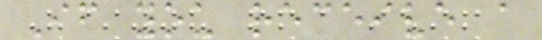If you receive a
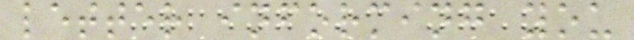letter informing you
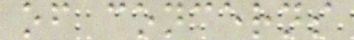of concerns
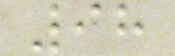98
